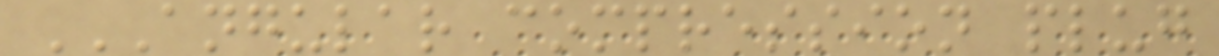ANGULAR COMPRESSION PLUG
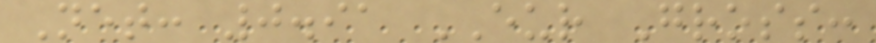Net: 0.91 EUR Gross:
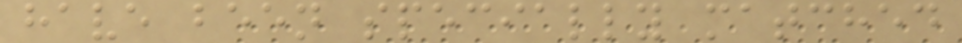have been specially matched
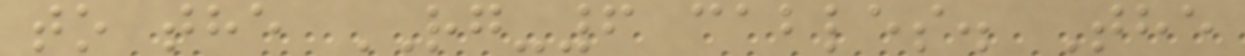to the RG-6 cables. The
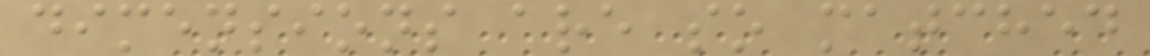dimensions are so matched
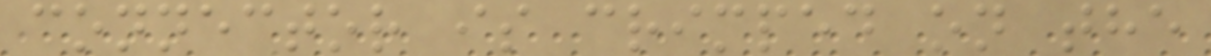connector is crimped on the
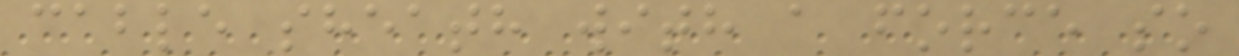cable sheath with a force so
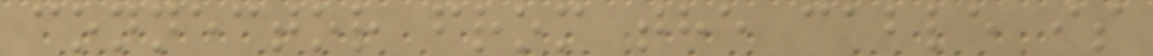connector from the cable is
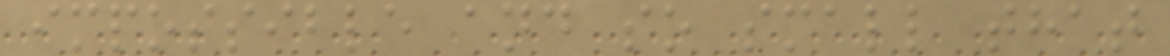impossible and so small that
